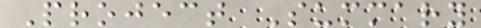Project Summary
